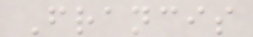Francis
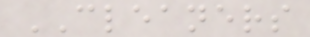CLEANERS
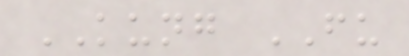KUNG FU
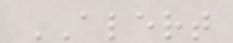ALERT
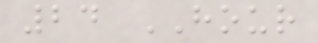24 HOUR
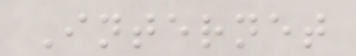Internet
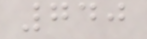740
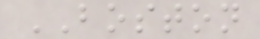BOSTON
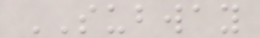SUBWAY
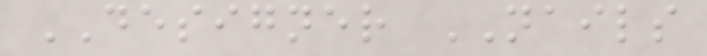DESIGNER NAILS
